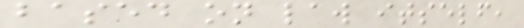based on law itself,
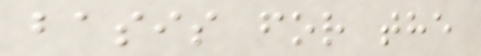basis for the
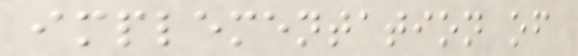implementation of
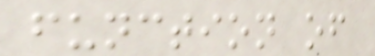function of
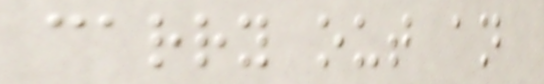carry out an
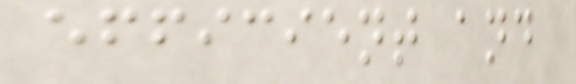efficient and
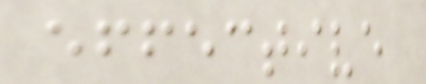effective
